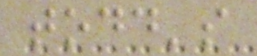todd's
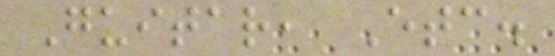Guitar, Etc.
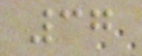37
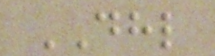DHL
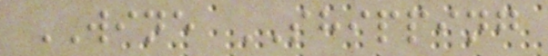WINE SHIPPING
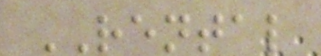RENTAL
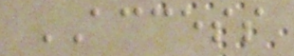ACCESS
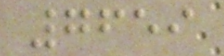7659
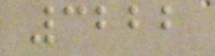3222
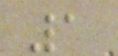1
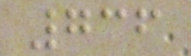736
